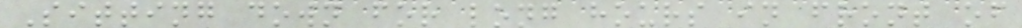Sitting down for long hours in front of
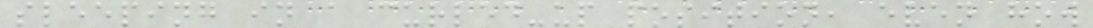sleeping in a curled-up position, even how
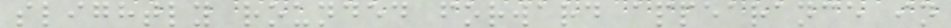slightly rounded forward appearance in
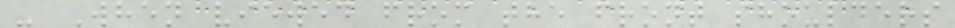- When viewed from the front shoulders
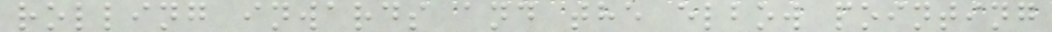rolling inwards and the elbow pointing
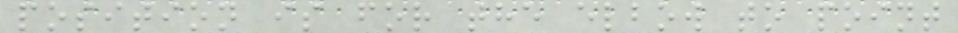position is for the elbow to point
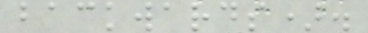backwards).
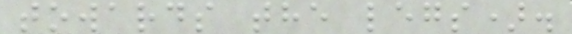towards the legs).
